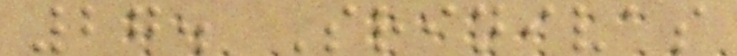27. Srinivas
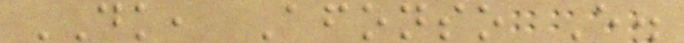DK, Afonso E.
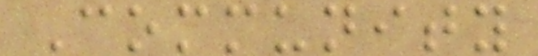Community
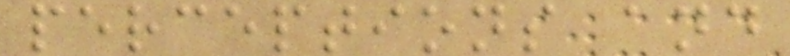perceptions and
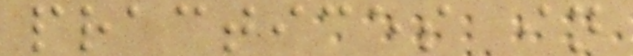practices in
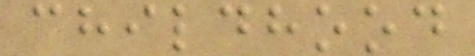childhood
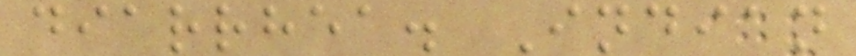diarrhea. Indian
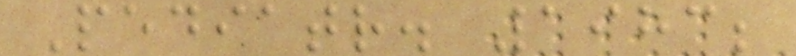Pediatr. 1983;
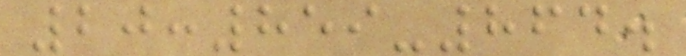20:859-864.
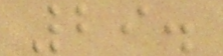29.
